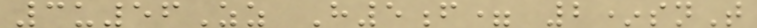3u56Zz H5f= 2*snT
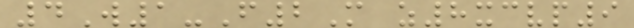4W1-F2M z8xcvp9
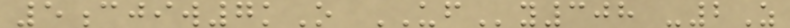5cjiw7kO UFy308 -2Z
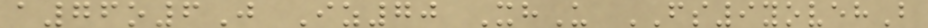a76o6J Iz70 XhU FS9yovehB
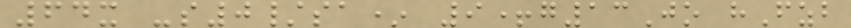64x -s0/sa* 9+g13Jo hFzb
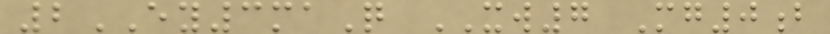2EY3maQ XW7 Mg0b
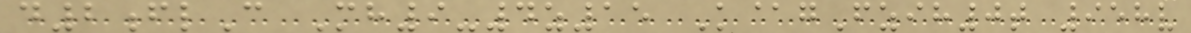d2flC Mh9-4z15 K@gFzih0t 958v
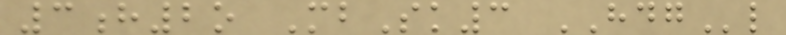3h2o MbSk3 HDGl
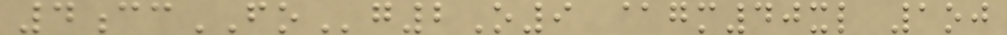4ccFOg2O9 @gm40xl 1oj
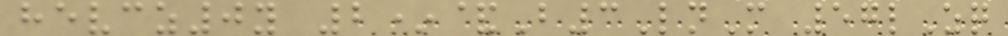hevcz0y 2*&B3LnM 57lZq
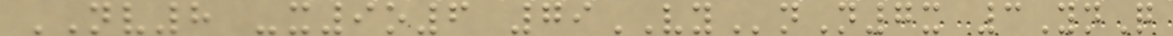NV8 -x9o6 79VYnN7x 3YnQ
